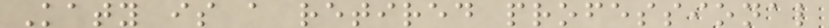Katy is a retired professional
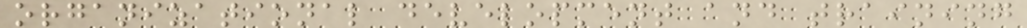organizational development and training
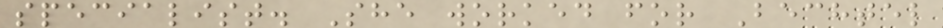specialist. She worked for Bechtel
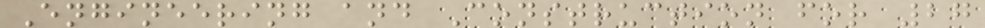Engineering and Construction for 27
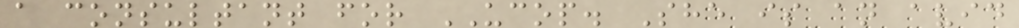a consultant for UCOP. She is an avid
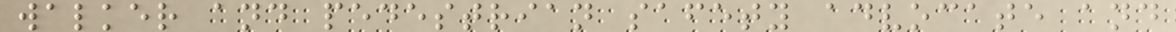walker and pedestrian safety advocate and
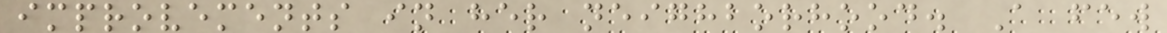improvements in her neighborhood. A few
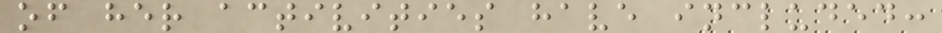of her activities have included:
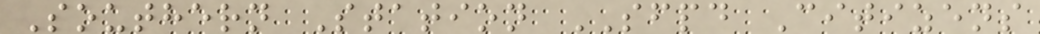Southern Station SFPD Citizens
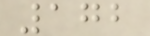172
